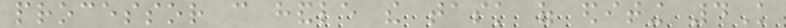processor can handle the task of editing 4K
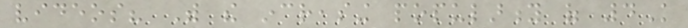videos? With the increasing popularity of 4K
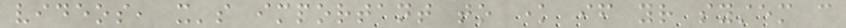videos, it's important to know if your system can
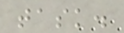task.
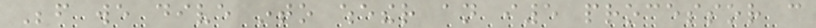Before we dive into whether an i5 processor can
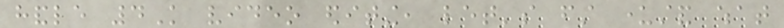handle 4K video editing, let's first understand what
